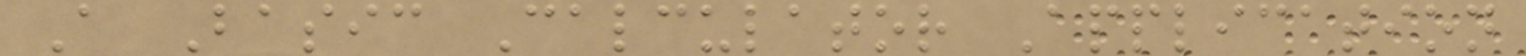A Basic Calculator Application
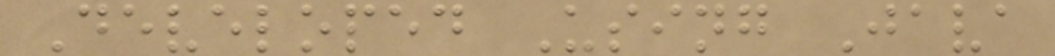Developed Using Java
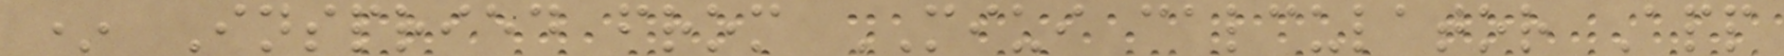* Inspried from MIUI calculator App
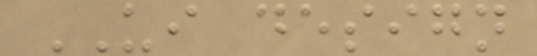UI design
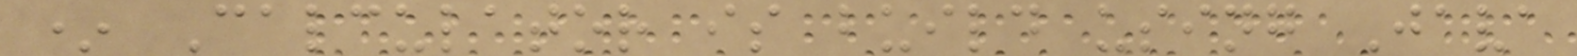* Calculator is build using Java
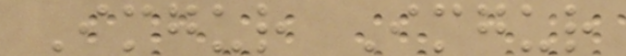Imgur Imgur
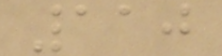110
